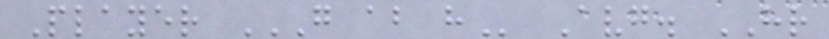Player G AB H Avg. HR
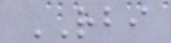RBI
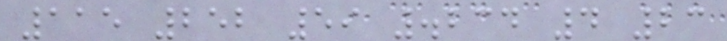115 252 59 .234 4 23
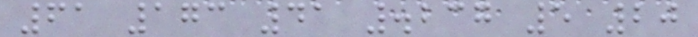61 173 41 .237 5 20
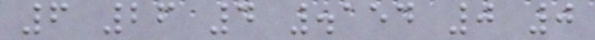6 26 4 .154 0 0
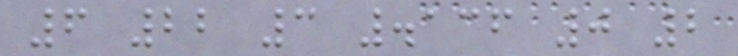6 22 3 .136 0 2
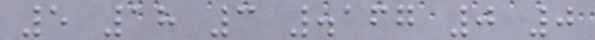5 18 3 .167 0 0
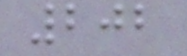202
